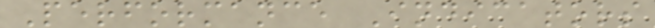Performance Indicators
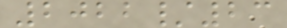2022/23
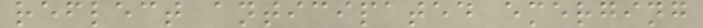reflect anticipated emerging
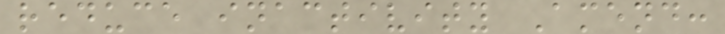reduce inactivity Amend:
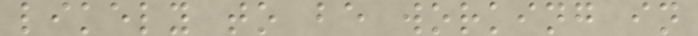likely to be working in
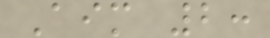Aim 2:
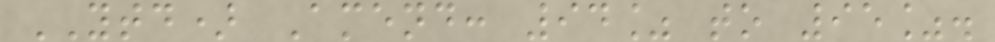YTD) Amend: 94% to 95%.
